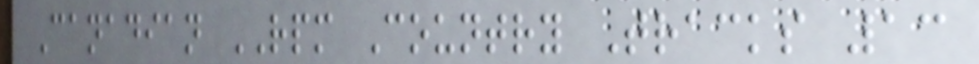Canadian RPM Country Tracks 13
